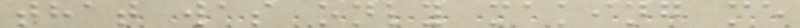that was only making me
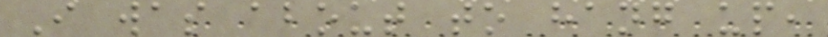I was about to hang up,
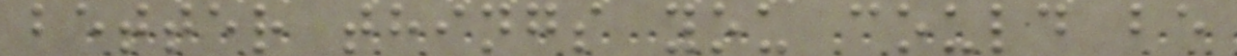better things you could be
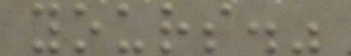yours."
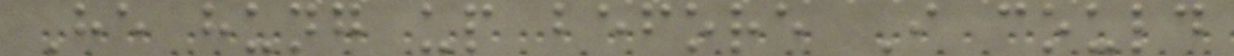He hung up before I could
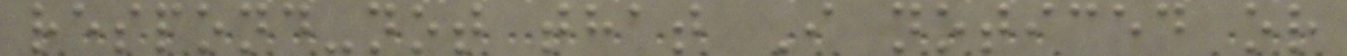respond-not that I noticed or
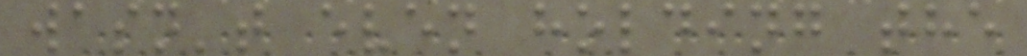wasn't even holding the
